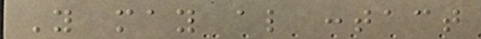You may also contact
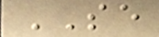SE
